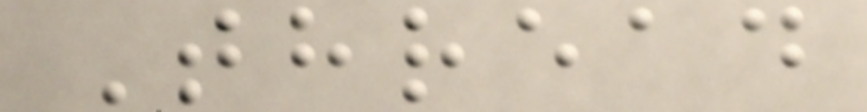Thread
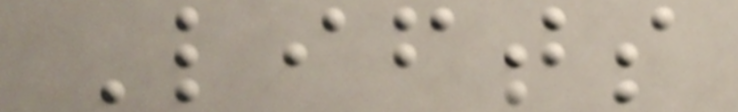Lifts
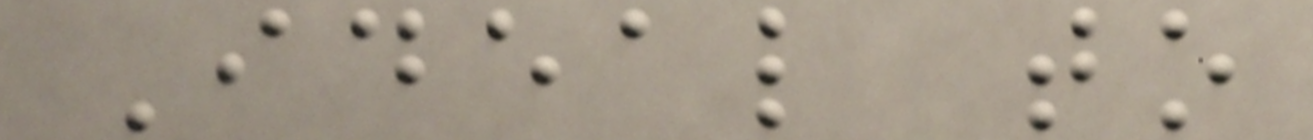Ideal to
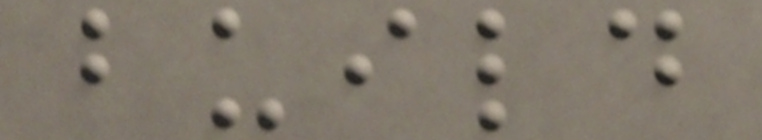build
